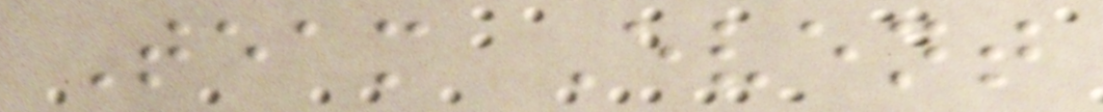Team Event
